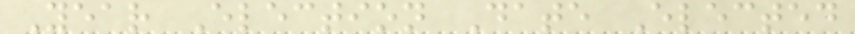Year Election Date Elected
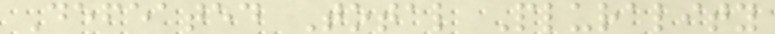Defeated Total Plurality
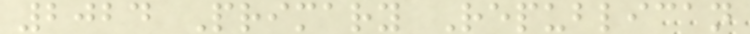2024 Primary Republican
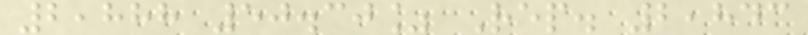2,888 50.30% Rep. 2,843
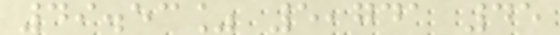49.53% 5,741 45
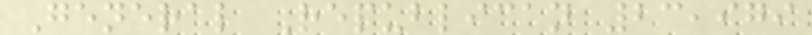General Republican 23,979
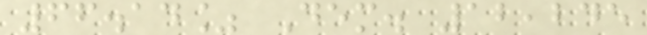66.14% Dem. 12,245
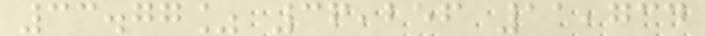33.77% 36,256 11,734
